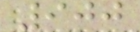900
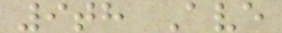9th Ave
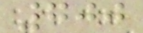700
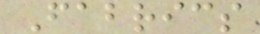Fabrics
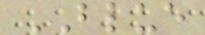BLUE
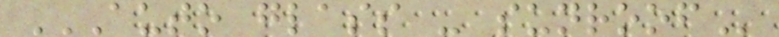AUTO GLASS - SUNROOF
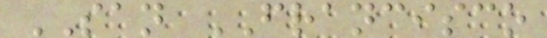SAN FRANCISCO
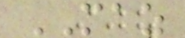MAZ
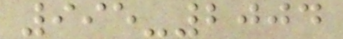995-2004
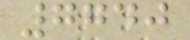7740
